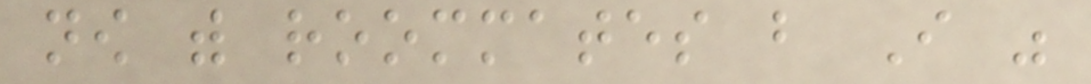now with roommates but I was
